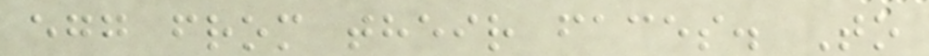egg from their faces. To
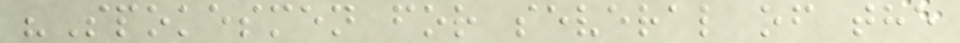"Spokesmen for several of the
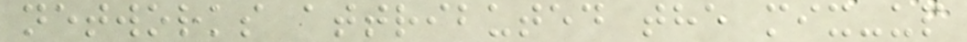networks attributed the mix-up
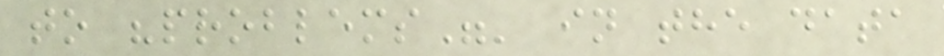to "problems"' in the data
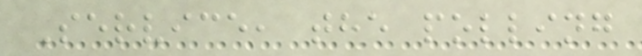Service, the polling
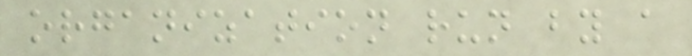organization run by a
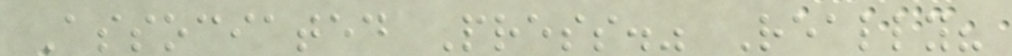Associated Press." Really?
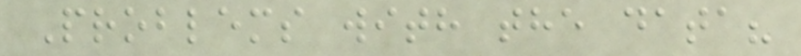Problems with the data?
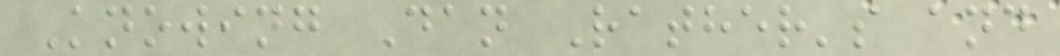Knowing Dan Rather's and
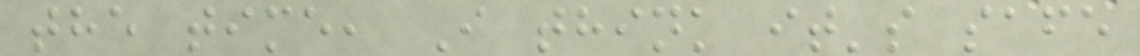the time, I think it's safe
